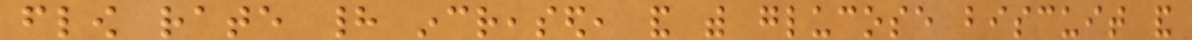flow rate had increased, and with glucose biscuit and
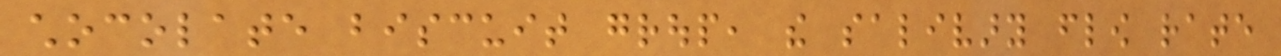chocolate biscuit group, the salivary flow rate
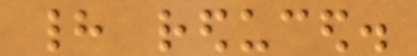had reduced.
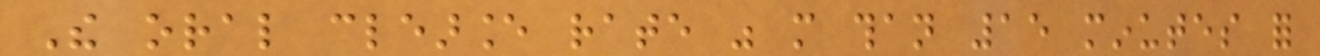The oral clearance rate was more than 15 minutes for
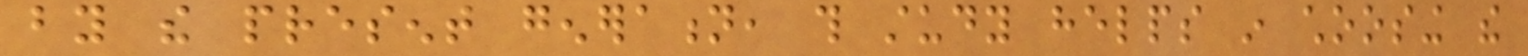by the present generation, this study helps in choosing the
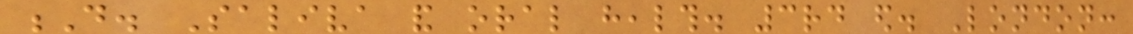D. Saliva and oral health. 3rd ed. London:
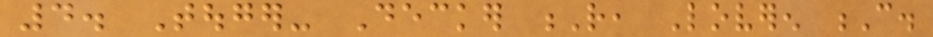4. Touger- Decker R, Loveren C.
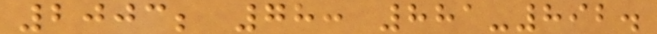2003; 78: 881-892.
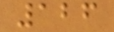126
